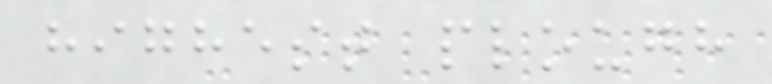highest plough
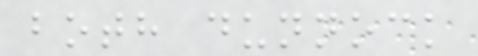both dunnock
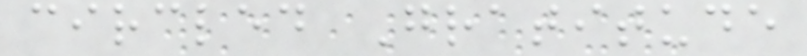circled Gratitude
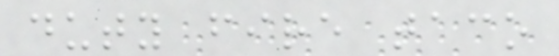duty fire taco
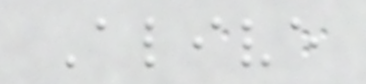Alive
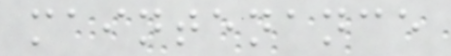maintenance
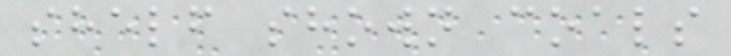shelf shown coals
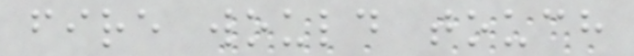fire would touch
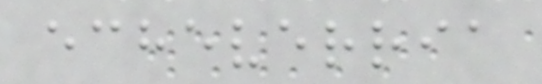echeverria
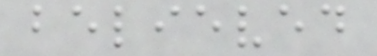believed
